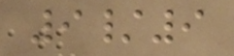9/9
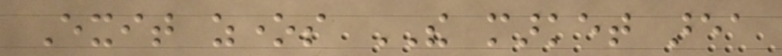Exit zones THE market area
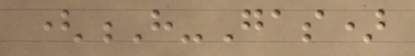(H-Gas)
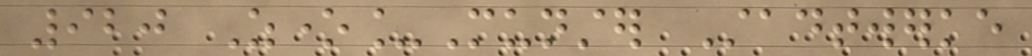920 Zone_Munster Stadtwerke
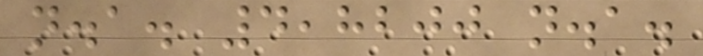n.a. 4,8200 n.a.
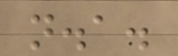n.a.
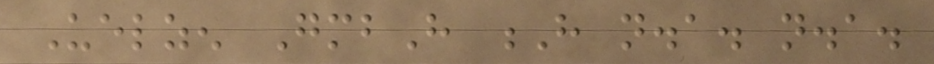Uelzen GmbH H n.a. n.a.
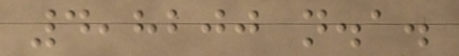4,8200 n.a.
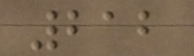212
